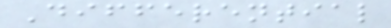Differential
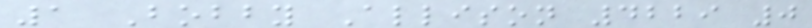1 Bobby Allison 4229 0
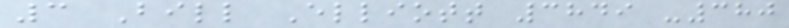3 Bill Elliott 3849 -380
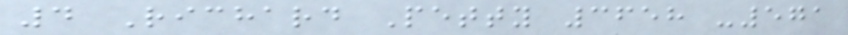4 Richard Petty 3658 -571
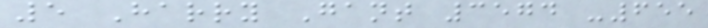5 Harry Gant 3574 -655
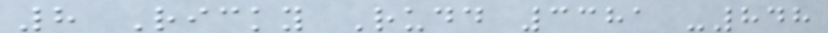8 Ricky Rudd 3381 -848
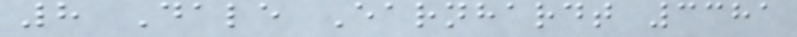8 Dale Earnhardt 3381
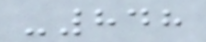-848
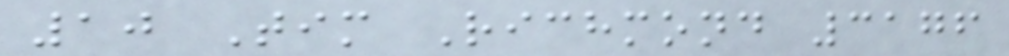10 Tim Richmond 3176
